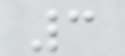3
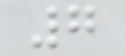7
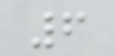6
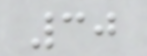30
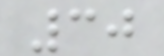30
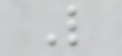L
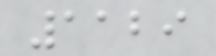1129
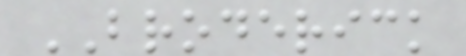BRODERICK
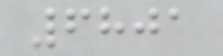6801
